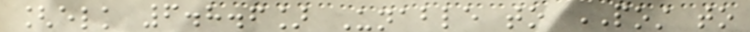[elk 6.8.6] Unable to POST to
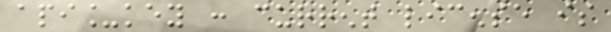api_key : current license is
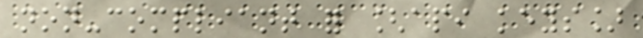non-compliant for [api keys]
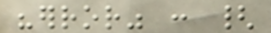"error" : {
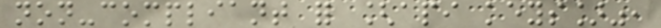non-compliant for [api keys]",
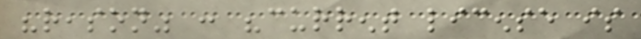"reason" : "current license is
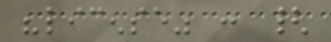"license" : {
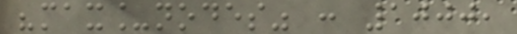"max_nodes" : 1000,
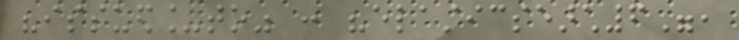"issued_to" : "elasticsearch6",
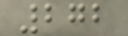272
